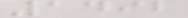1492
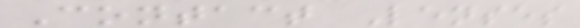Contact Lenses
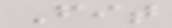Fit
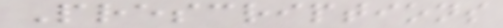Prescriptions
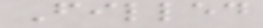Filled
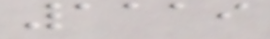1119
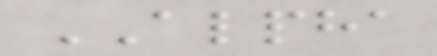ALPHA
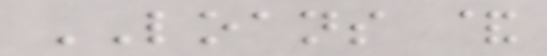LOANS &
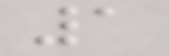1
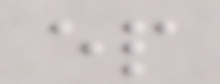ep
